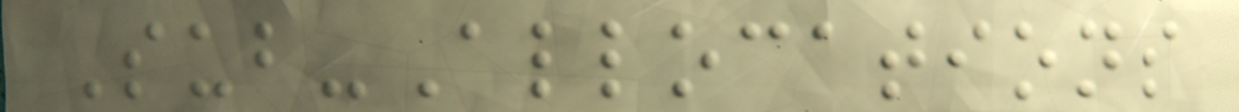Sub-Allocations
